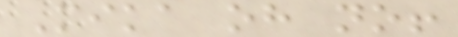Mika oh no!
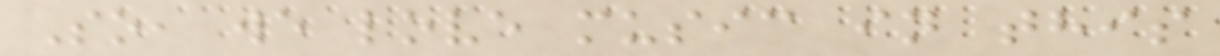So, we love music in this
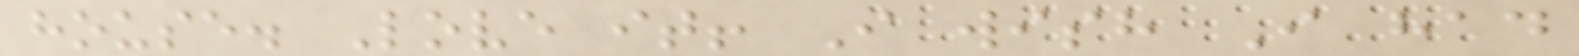house. Love it! I wish I had
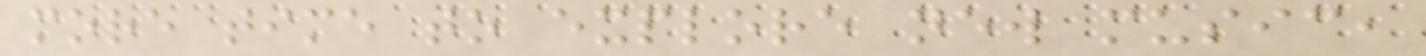more time to explore new music,
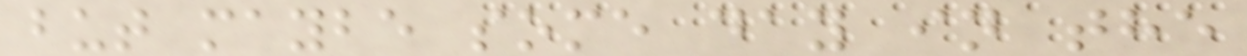but maybe some day in the
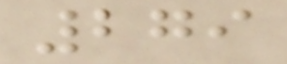279
